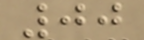00
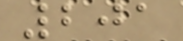201
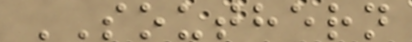SOUTHERN
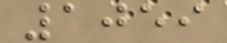1059
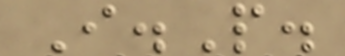I.P.
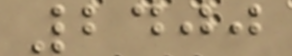2400
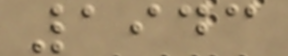1943
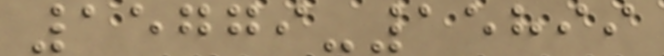15779-15899
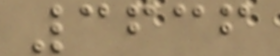3636
